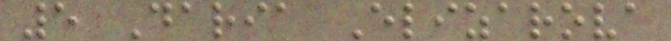5 Daria Elizarova
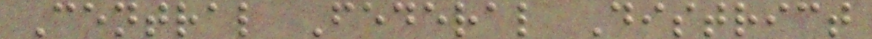Central Federal District
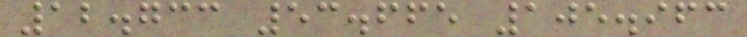12.733 53.665 105.963
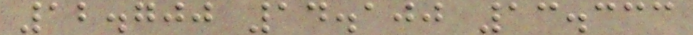12.700 14.100 13.333
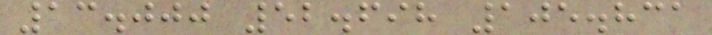13.000 52.698 105.831
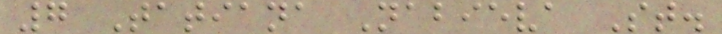7 Tatiana Nabieva St.
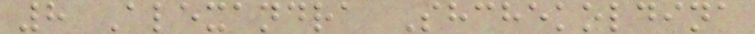8 Alexandra Shchekoldina
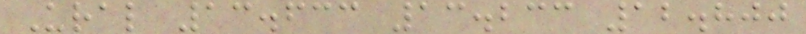Ural 13.633 13.233 12.800
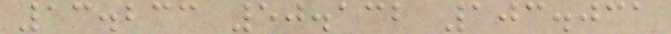13.233 50.132 103.031
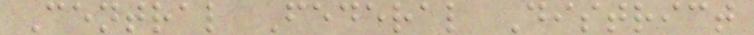Central Federal District
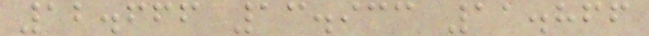12.666 13.933 11.866
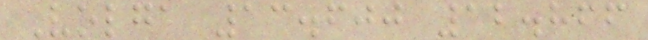Volga 13.600 12.866
